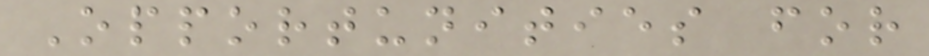Opportunities for
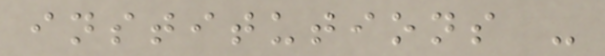institutions -
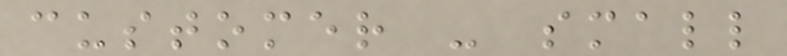customer - small
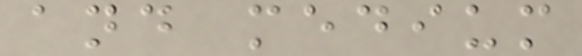and medium
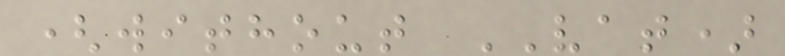(without VAT)
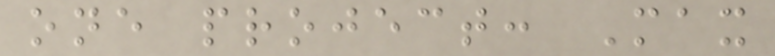one project: Max
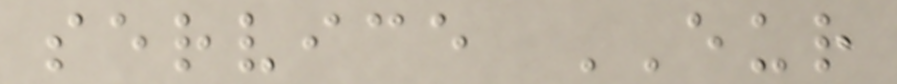service EUR
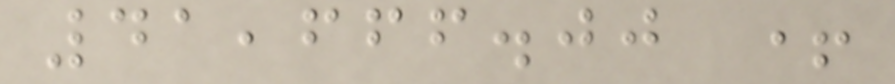41,666.00 +
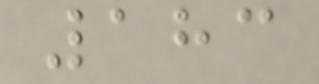183
